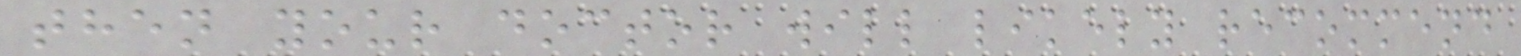then your doctor will likely recommend
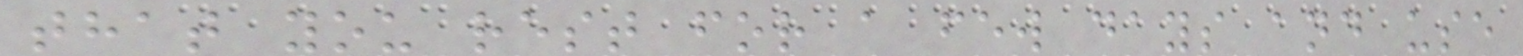that you rest for a few days and use
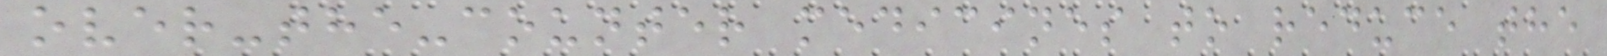over-the-counter medicines to reduce the
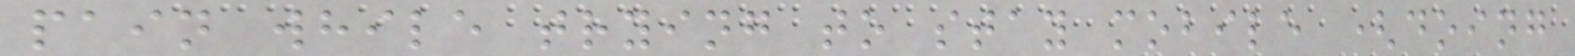pain while trying to stay mobile (doing
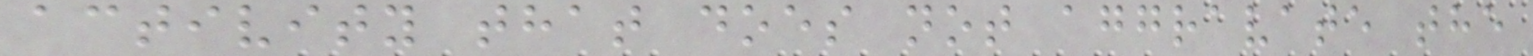activity that does not aggravate the
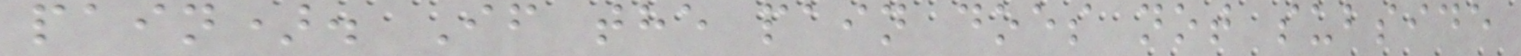pain). If the pain does not subside
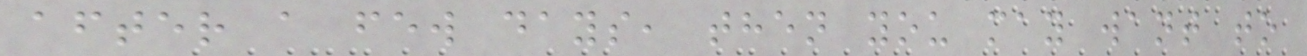after a few days, then you may want to
